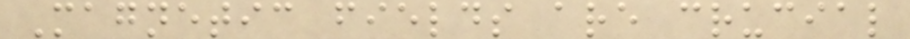Magnetic fields are crucial
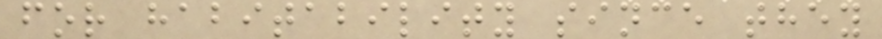for habitability since they
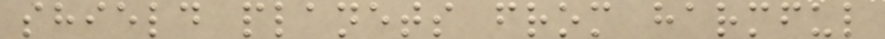shield planets from harmful
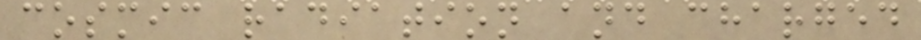cosmic radiation and charged
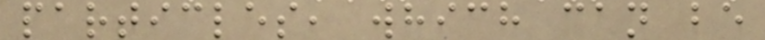particles, which can be
